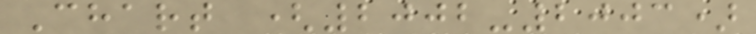Chart (2002-2003)
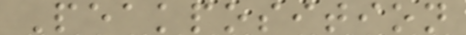Peakposition
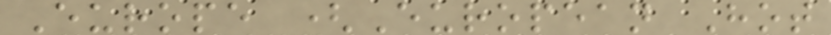Europe (European Hot
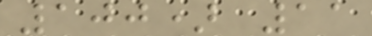100) 11
